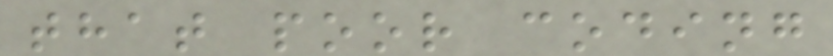that poor coding
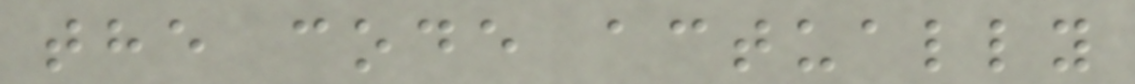the code actually
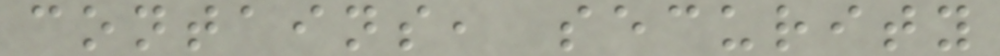contains, security
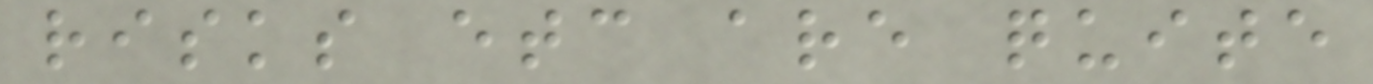risks etc are quite
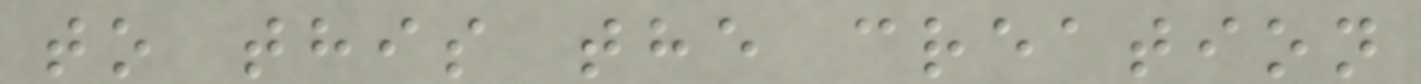to this the creation
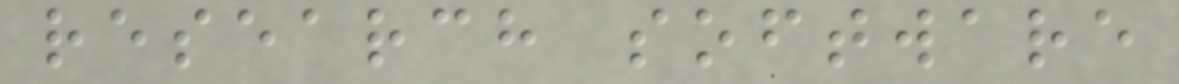research software
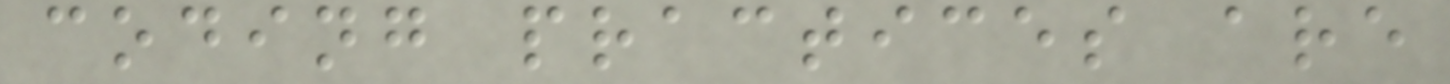coding practices are
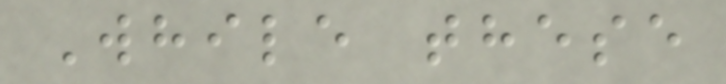While these
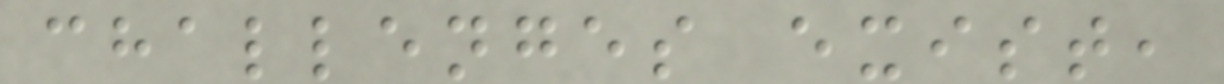challenges exist,
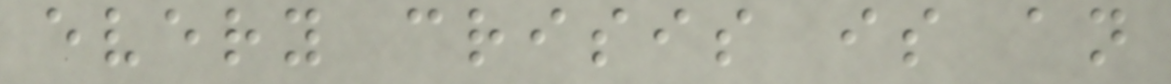every crisis is an
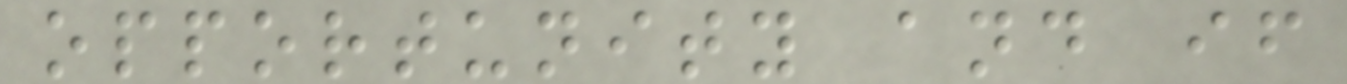opportunity and if
